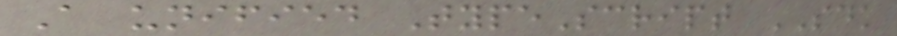A unified TypeScript SDK
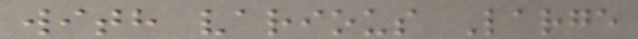with various Large
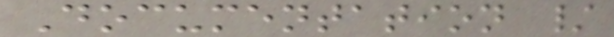Documentation /
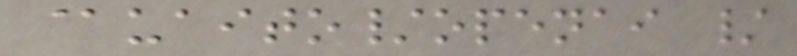@uaito/openai /
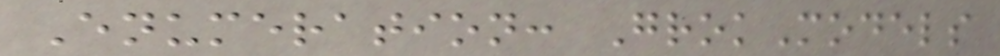Enumeration: GrokModels
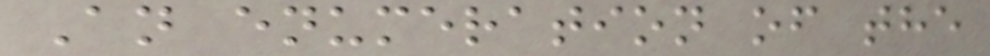An enumeration of the
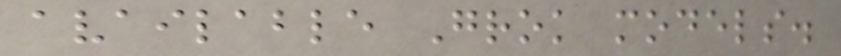available Grok models.
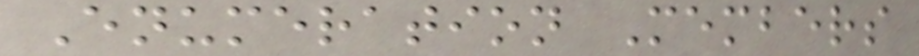Enumeration Members
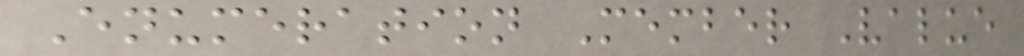Enumeration Member Value
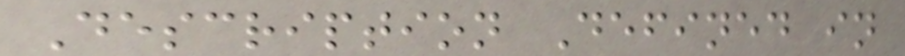Description Defined in
